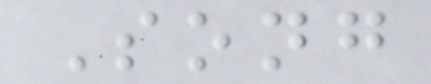Song
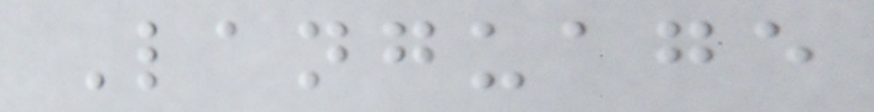Language
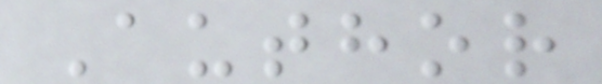Author
